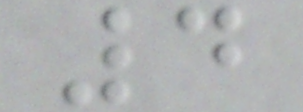4
